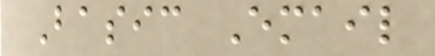Basic Email
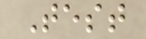Test
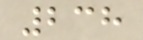238
